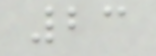23
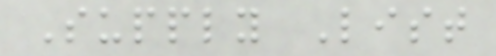Supply List
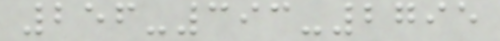256-393-2795
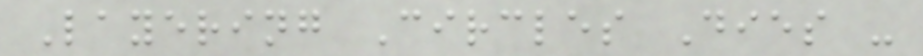Layering Circles Dies -
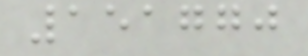151770
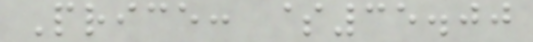Price: $35.00
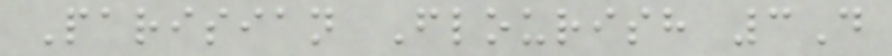Parisian Flourish 3D
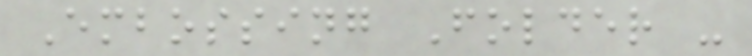Embossing Folder -
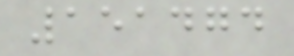151474
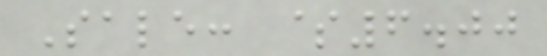Sale: $6.00
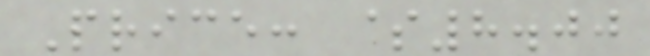Price: $8.00
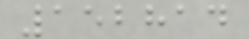152814
